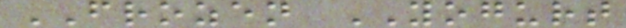FROZEN YOGURT
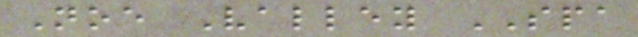Noe Valley SPA
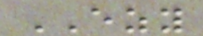EZY
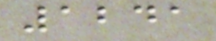1241
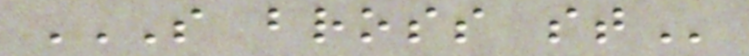S BROSS ST
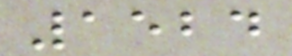1524
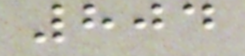804
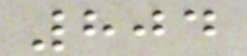804
